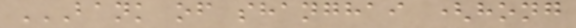BANK OF SHANGHAI (HONG
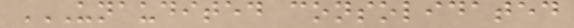UNAUDITED CONSOLIDATED
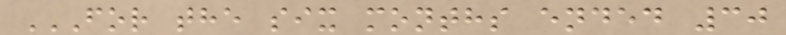FOR THE SIX MONTHS ENDED 30
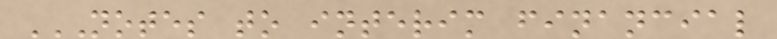NOTES TO INTERIM FINANCIAL
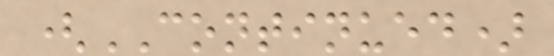(CONTINUED)
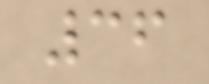36
